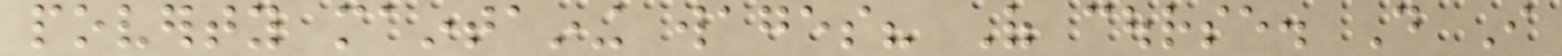poverty maintaining wages? Of course. Do I
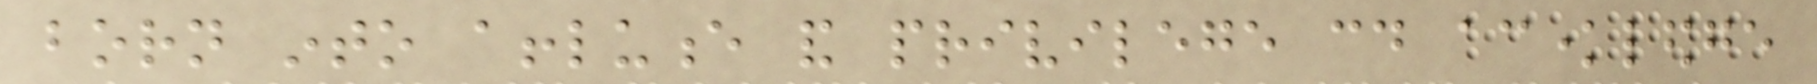born into affluence and privilege could acknowledge
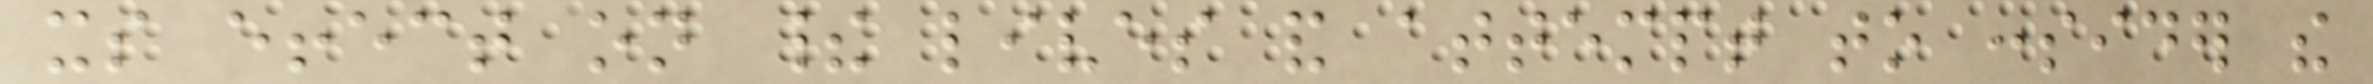its effect on their lives and attempt to consider the
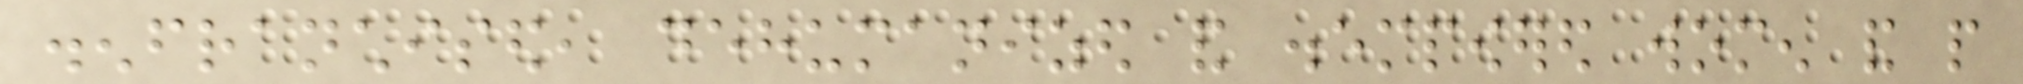disenfranchised, dehumanized and disempowered women and people
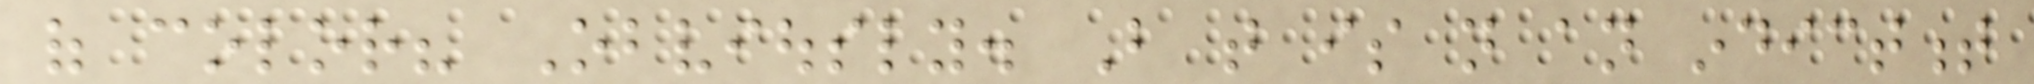of color? Obviously. But that is not an indictment
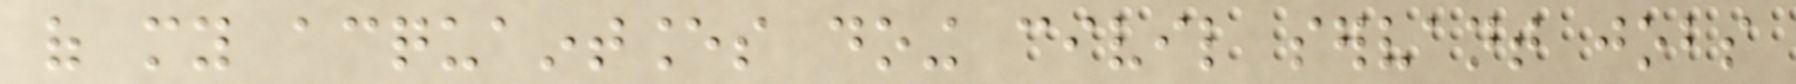of my acquaintances doing civil servant jobs
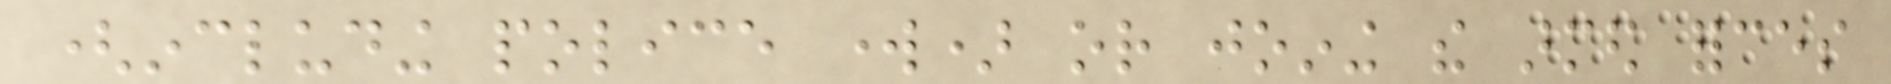(including police work) or joining the armed forces
